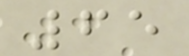65
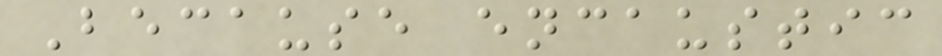Because encaustic
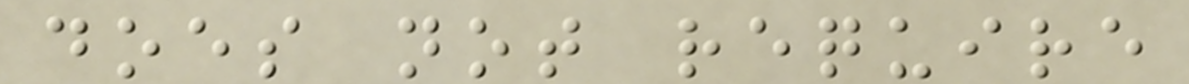does not require
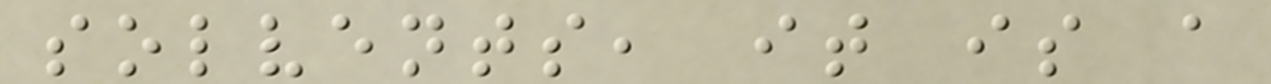solvents, it is a
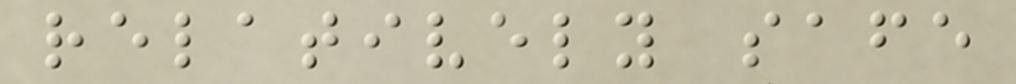relatively safe
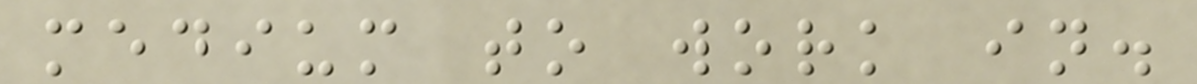medium to work in.
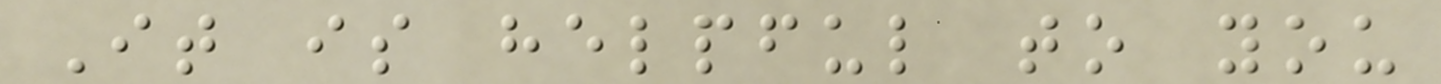It is helpful to you
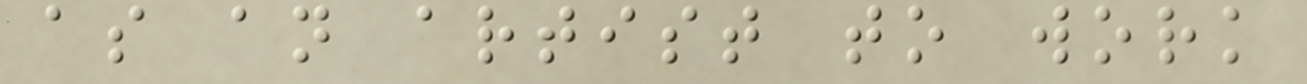as an artist to work
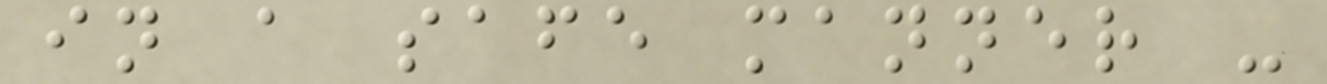in a safe manner -
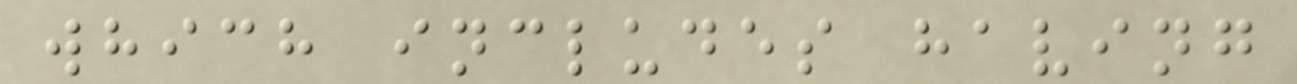which includes having
